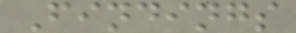Findings
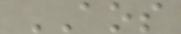AOS
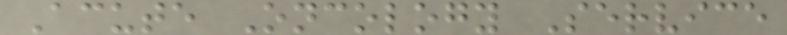Acute Oncology Service
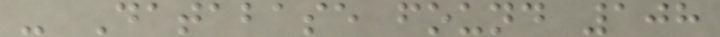- Database found 108
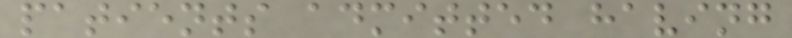patients admitted having
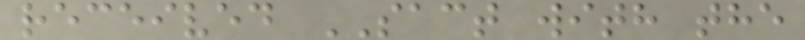received SACT with the
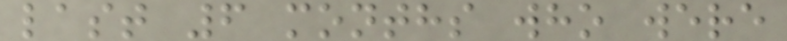last 6 months who were
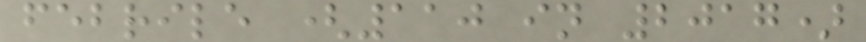febrile (110 in 2017)
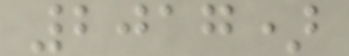2017)
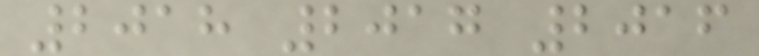2018 2017 2016
